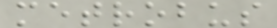metrobus
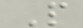P
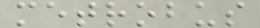metrobus
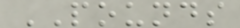POUNDS
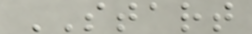START
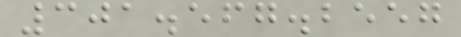301.567.2557
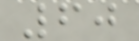60
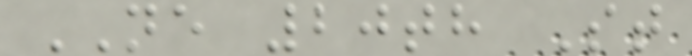NE 20th St
